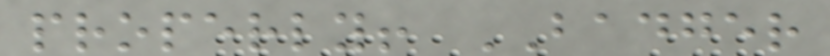properly! BADGER
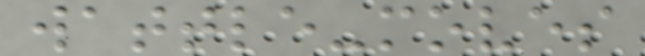wattle-moves
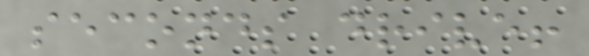seconds drive!
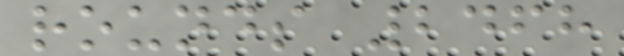rounds 2468
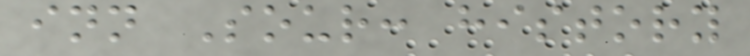inn Sour: history
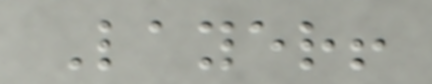Layer!
